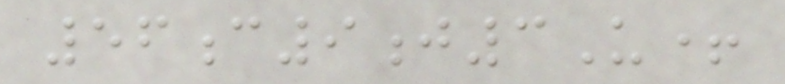56c9j3U+
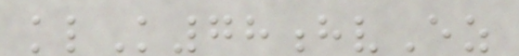klK78hvEz
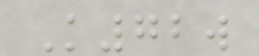K72w
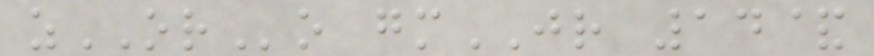zORo gmJR 14&
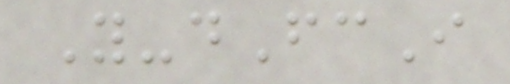Y-dFcI
